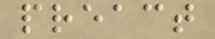preact
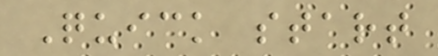Quick start
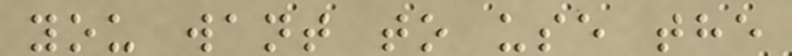you want to use the
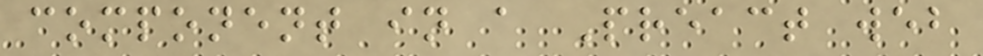component in a Preact web
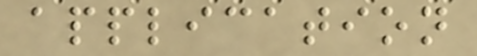application
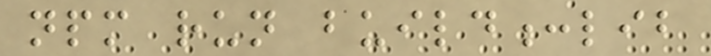npm run build:lib
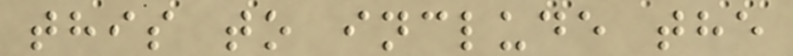this to include the
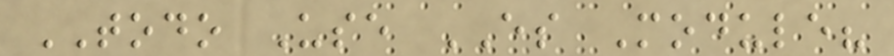TODO Use ES Module?
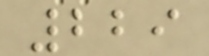229
